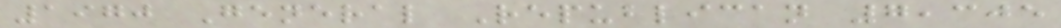1970 General Republican 7,305
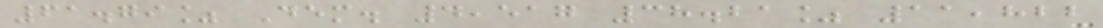61.79% Dem. 4,517 38.21% 11,822
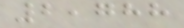2,788
